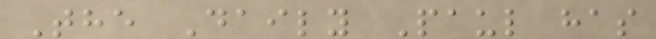The Daily Paul has
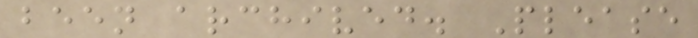been archived. Please
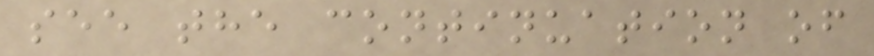see the continuation of
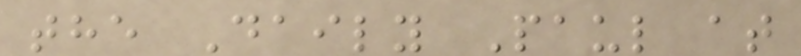the Daily Paul at
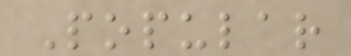Popular
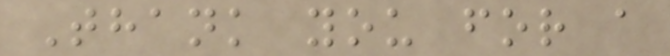Thank you for a
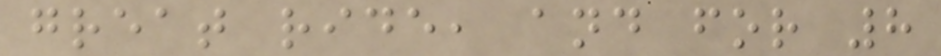great ride, and for 8
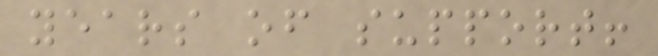years of support!
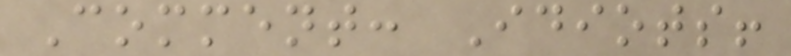Comment: Idiots!
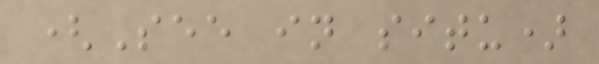(See in situ)
